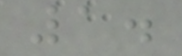1.
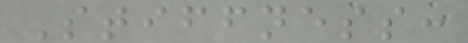Stiffness:
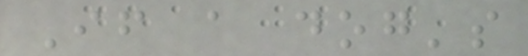If a dog's
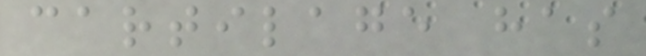cartilage has
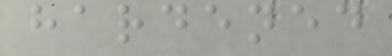hardened
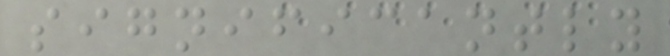significantly
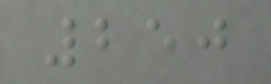250
